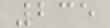235
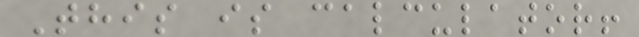This is calculator!
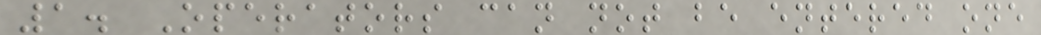1. Operators can not be entered one
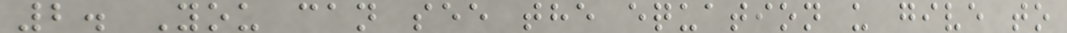2. You can see the equation u give to
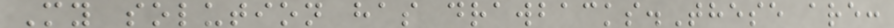My solution has drawbacks.These are:
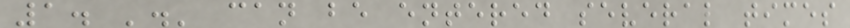1. '.' can be entered several times
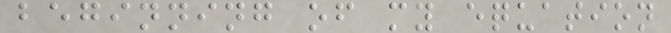beginning of my equation
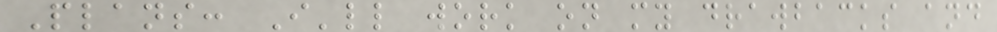Plans: I'll work on my drawbacks and
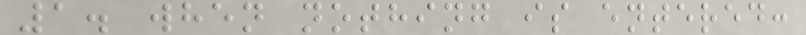1. when nothing is entered:
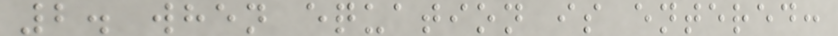2. when equation is entered:
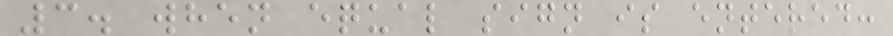3. when equal sign is entered:
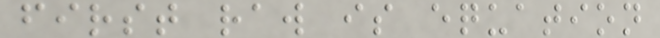first raw is equation
